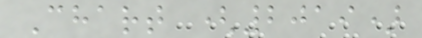Chart (2019)
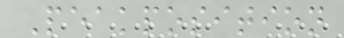Peakposition
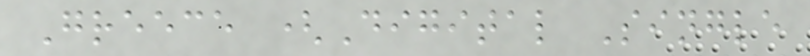Greece (Digital Single
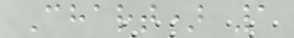Chart) 1
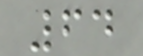64
